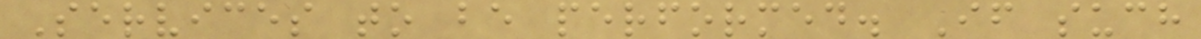Services to be performed. If such
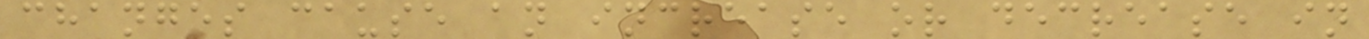changes cause an increase or decrease in
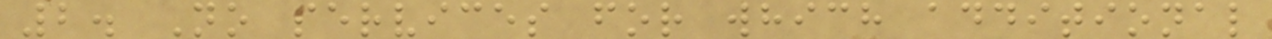2. No services for which additional
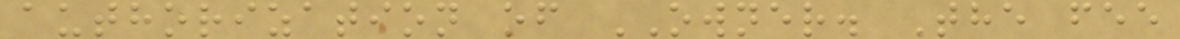authorization of OWNER. The fee
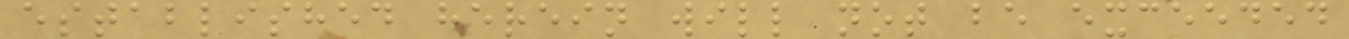established herein will not be exceeded
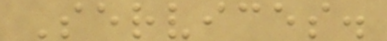Services.
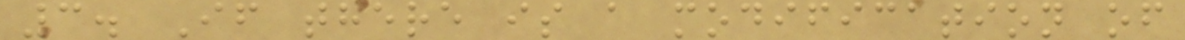3. If there is a modification of
